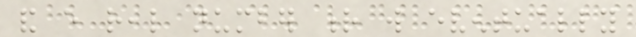and every real number r will eventually
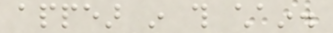appear in this chain.
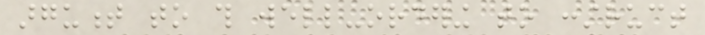argument to this well-ordering to construct
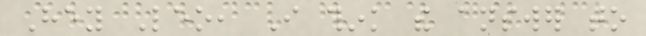Hey Leo, I think the answer to
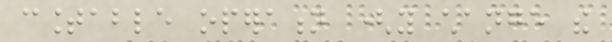countable operation (you change the
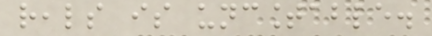reals is uncountable.
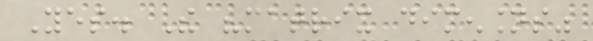Yes. The "matrix dimensions"
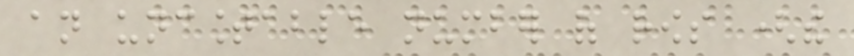an uncountable number of rows (the
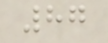87
